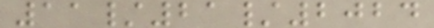11/21/2024
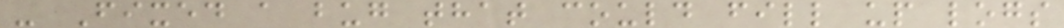- Fixed a bug that could fill up logs
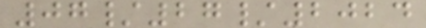07/27/2024
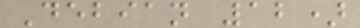Debian 12)
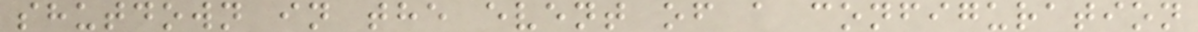shutdown in the event of a configuration
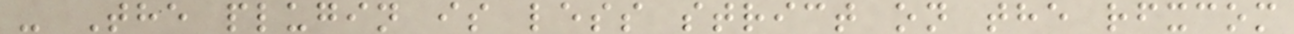- The plugin is less strict on the rfxcom
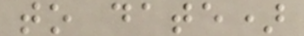to date)
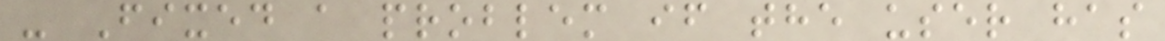- Fixed a problem if the user has
